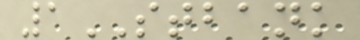1STBANK
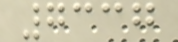7337
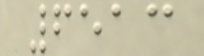6513
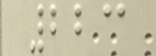223
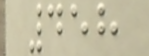458
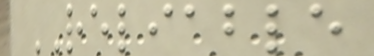RELIABLE
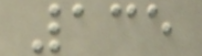135
